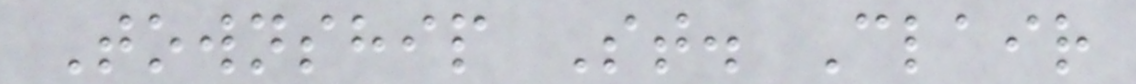Township St. Clair
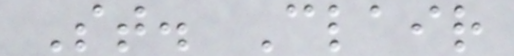St. Clair
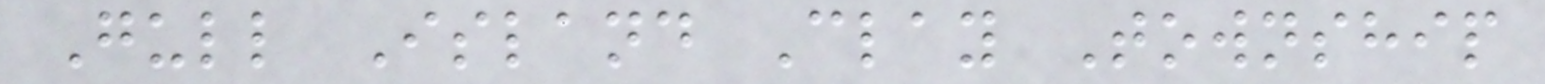Gull Island Clay Township
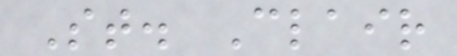St. Clair
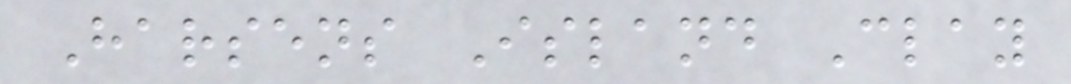Harsens Island Clay
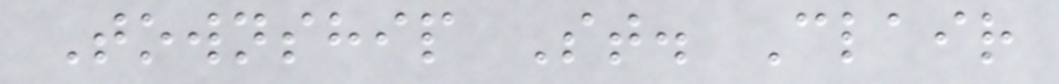Township St. Clair
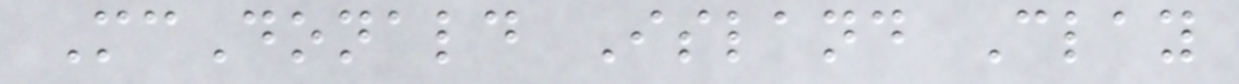McDonald Island Clay
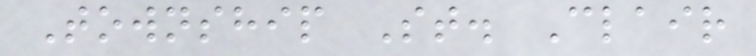Township St. Clair
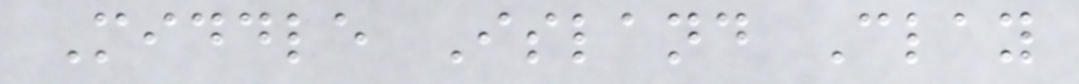Middle Island Clay
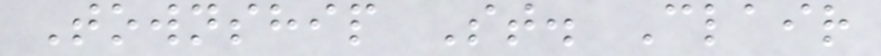Township St. Clair
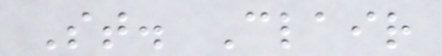St. Clair
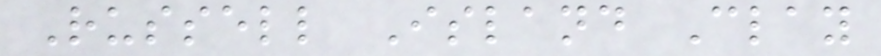Russell Island Clay
